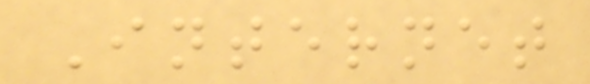Internet
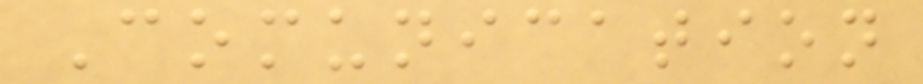Comunication
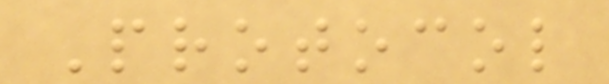Protocol
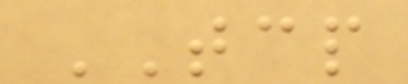TCP
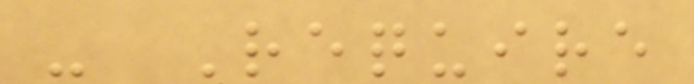- Require
